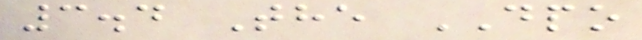3.4 The DPO
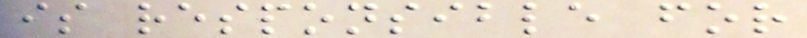is responsible for
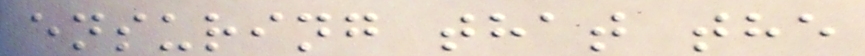ensuring that the
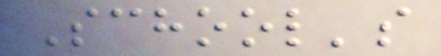School's
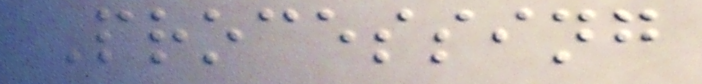Processing
